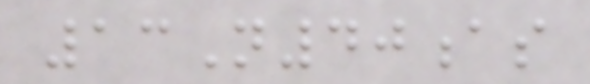13N40as
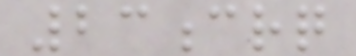23crq
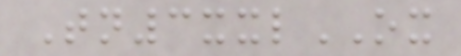Tn3xxlOX
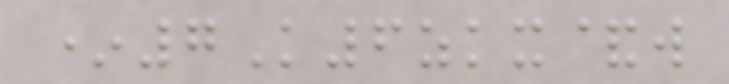*7K6zkx&w
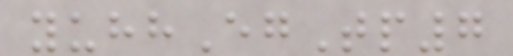yuhhEgTp7
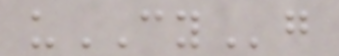uCYg
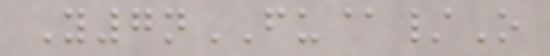Y7nFU@/O
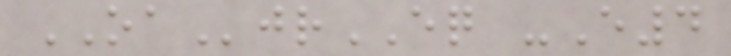OAjrEQ -E4
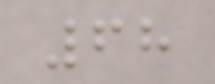68
